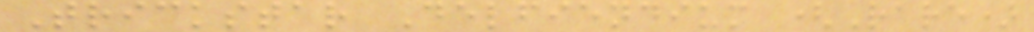Trickstar Delfiendium (Rare)
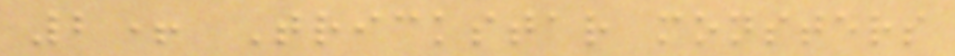2+ Trickstar monsters
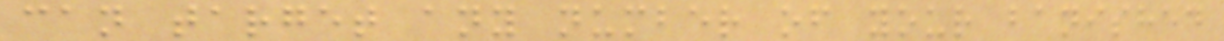can target any number of your banished
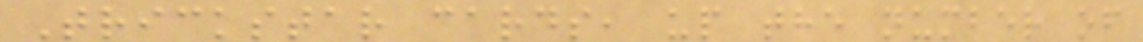Trickstar cards, up the number of
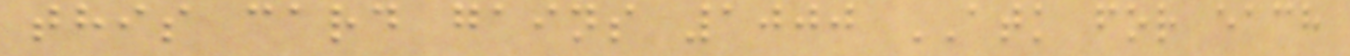this card gains 1000 ATK for each
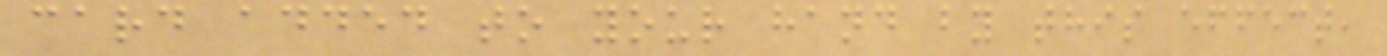card added to your hand by this effect,
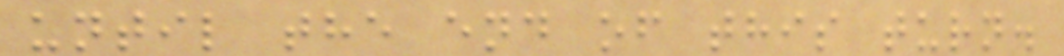until the end of this turn.
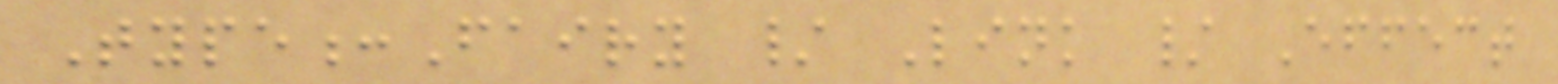Type:Fairy / Link / Effect
